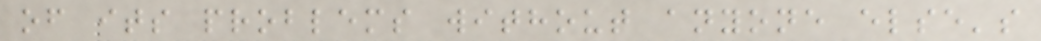of its problems without anyone else's
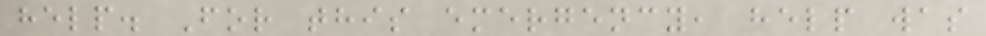help. For this emergency, help was
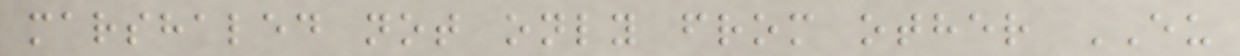marshaled not only from other EU
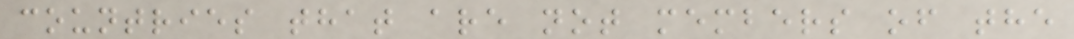countries that are not members of the
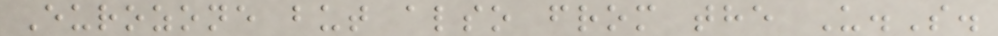Eurozone but also from the U.S.
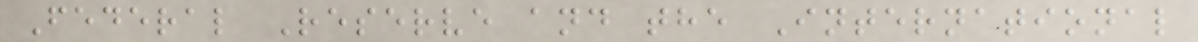Federal Reserve and the International
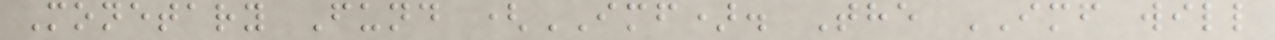Monetary Fund (IMF). The IMF will
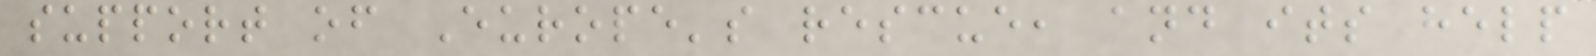support of Europe's rescue, and its help
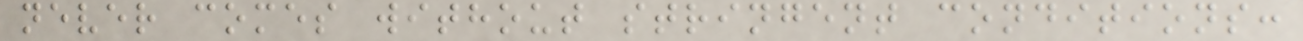never comes without stringent conditions:
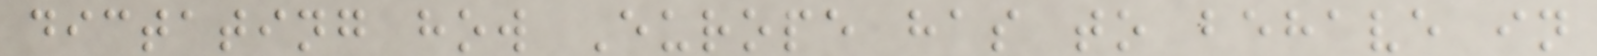dictating how Europe has to behave in
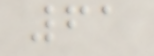61
